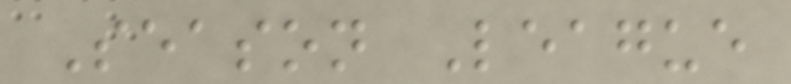Season League
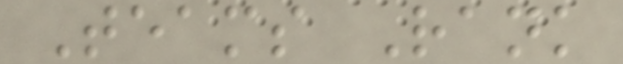Teams Rank
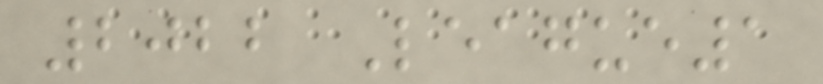2022 League1
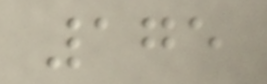175
